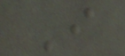I
